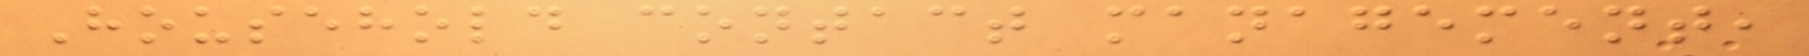Household contact management,
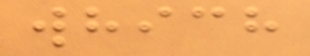which
